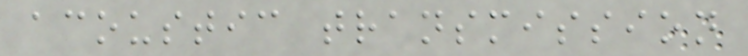acoustic transmission
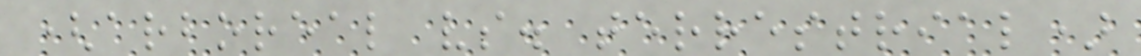(arboreal vs. terrestrial)
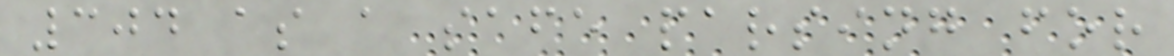304 as a safe parsing for
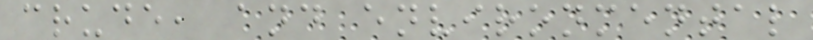crude, and environmental
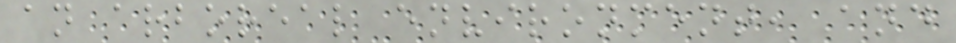an arboreal environment, and
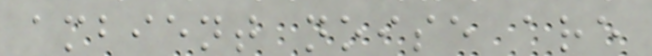ambient noise are
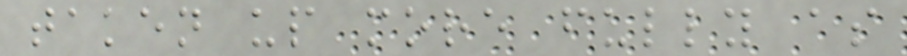taken up more fully as
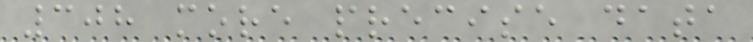308 more precise data
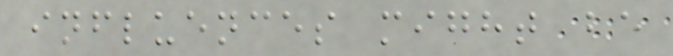influences might be
